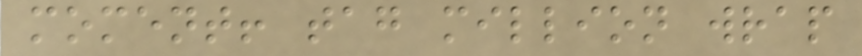moment! tag million wrap
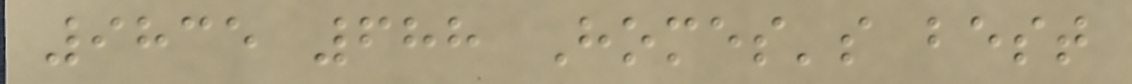9835 688 Homes's best
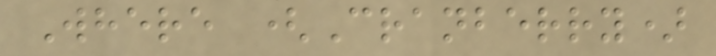Where (Cranberry)
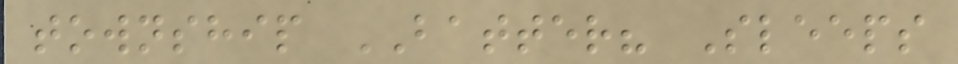township BATTER? Sleeps
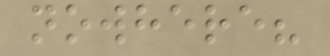nowhere?
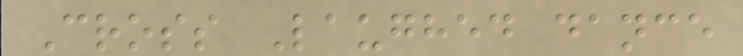Cross Laughed dance
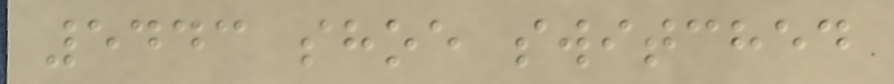5443 shoe switched
